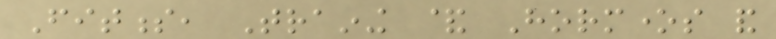Fitness, Training & Hormones and
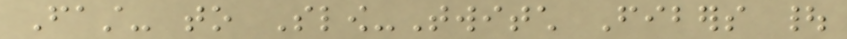Fast- to Slow-Twitch Fibers |
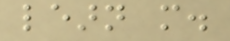learn more.
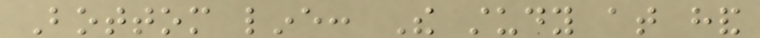Bottom line: The study at hand
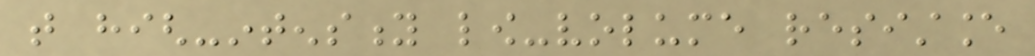that high-intensity low-volume resistance
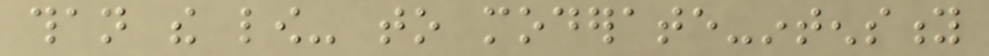than the low- to moderate-intensity
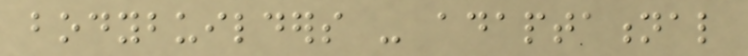bodybuilders - adaptational
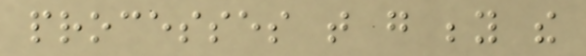processes that go beyond the
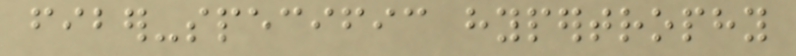fiber-specific hypertrophy
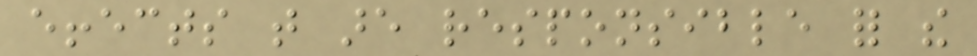effects that are responsible for the
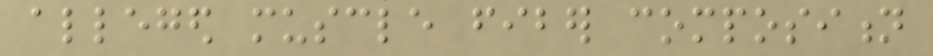alleged muscle fiber composition
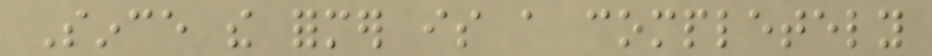Since the former is a completely
